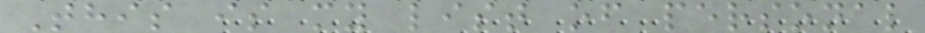This is my list of personal
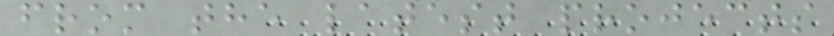from the latest projects
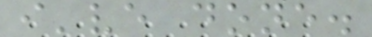i've done.
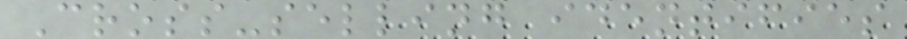Cross-selling identifies
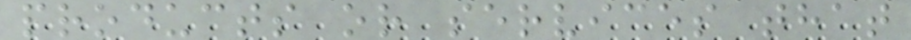products or services that
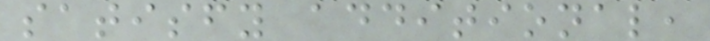satisfy additional,
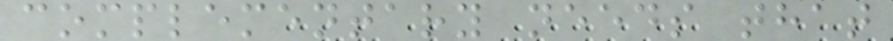complementary needs that
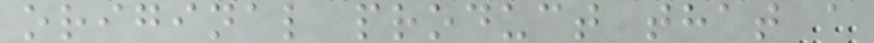original product that a
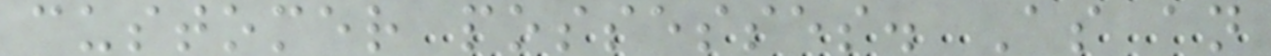customer possesses. As an
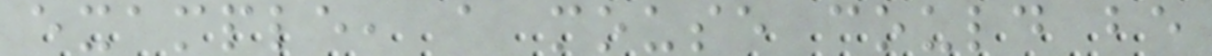example, a mouse could be
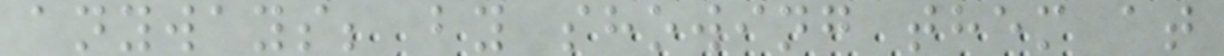anyways; by showing them at
